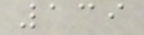139
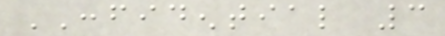CONFIDENTIAL 3
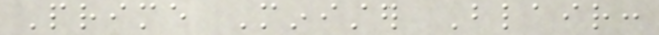Prime Minister Blair:
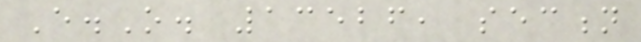E.O. 13526, section
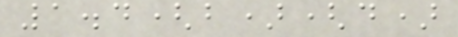1.4(b)(d)
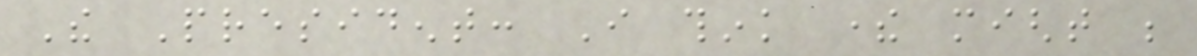The President: I think there might be
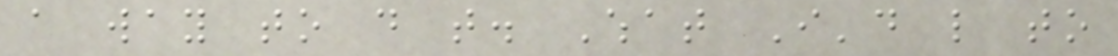a way to do that. What I'd like to
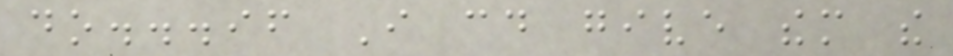do...if I could give them the
